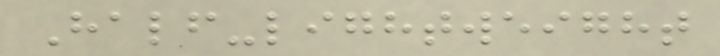Half-lightweight
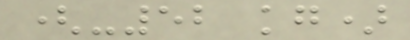(-52 kg)
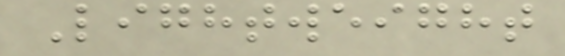Lightweight
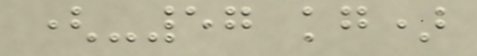(-57 kg)
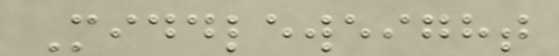Middleweight
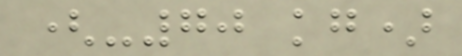(-70 kg)
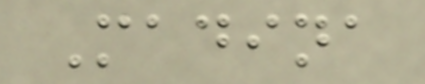Madina
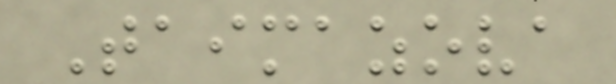Taimazova
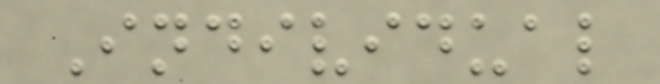Individual
